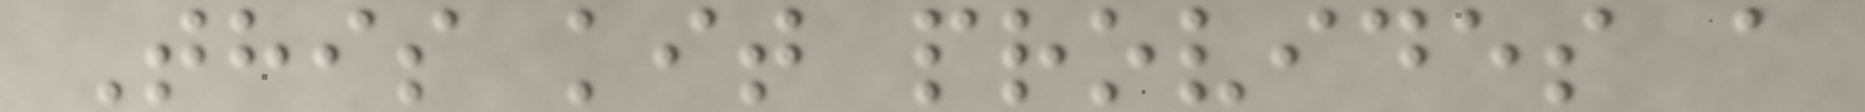This kit provides a
